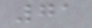71
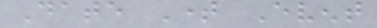Date Time Event
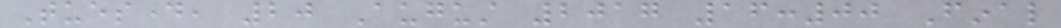Tuesday, 20 August 2017 16:00 Final
